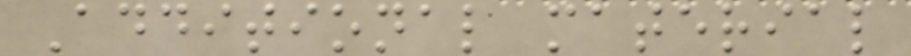Additional material
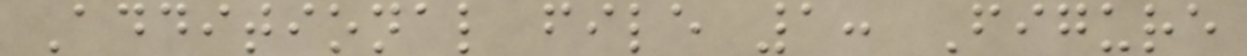Additional file 1: Figure
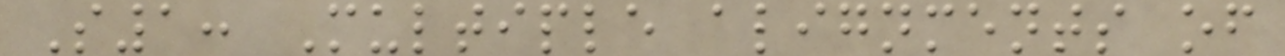S1: Multiple alignments of
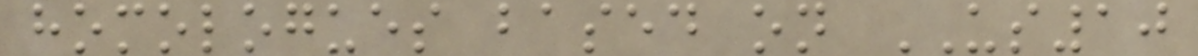homologues based on US10
